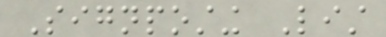Signposting List
